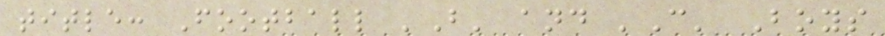title: Football 'B' and 'C' Boys
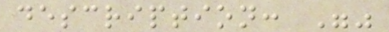description: ""
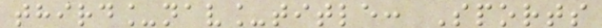third_nav_title: Sports
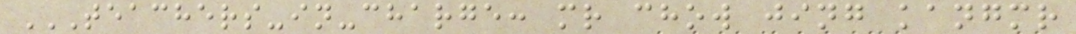TEACHERS-IN-CHARGE: MR CHOW JING KANGMR
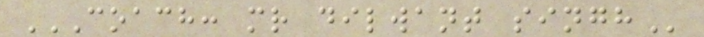COACH: MR DILWANT SINGH
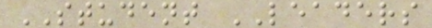STUDENT LEADERS
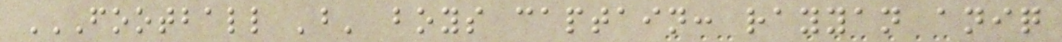FOOTBALL 'B' BOYS CAPTAIN: RAYYAN ANIQ
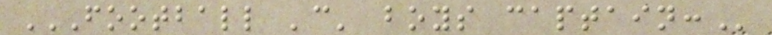FOOTBALL 'C' BOYS CAPTAIN:
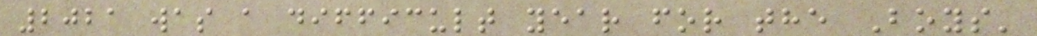2021 was a difficult year for the Boys'
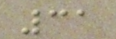31
